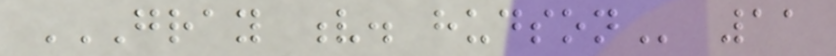GRAY V. HUDSON 11
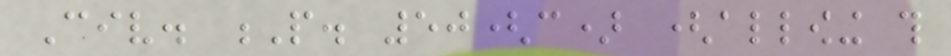Civ. P. 50(c) (allowing this
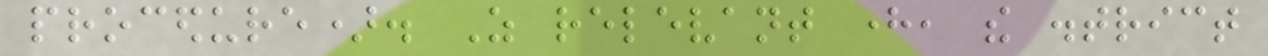procedure). As relevant here, the district
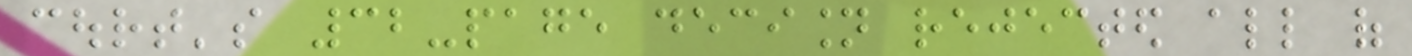court's 32-page decision rejected all of
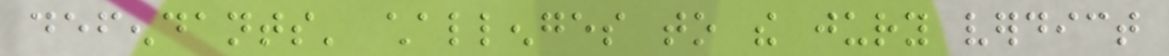defendants' challenges to the jury verdict
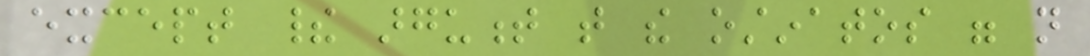except their argument that the ostinatos were not
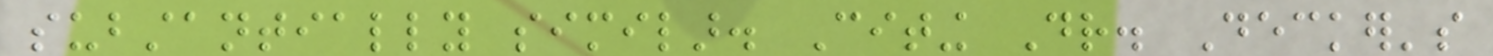substantially similar. Citing Dr. Decker's
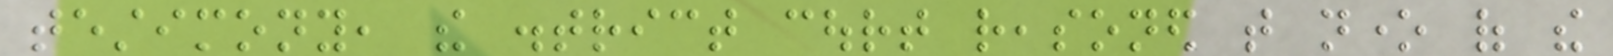testimony, the district court reasoned that none of the
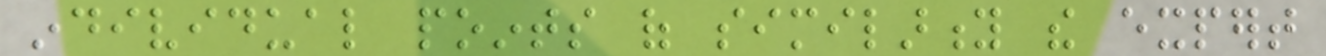individual points of similarity the expert
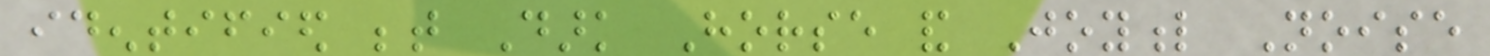identified between Dark Horse and Joyful Noise
